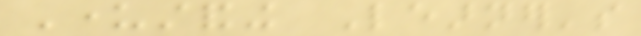Understanding Learner's
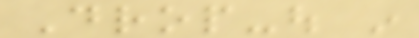Drop-out in
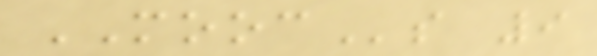MOOCs 9
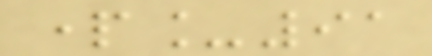part_91
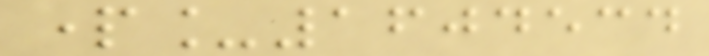part_1604534
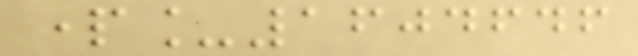part_1604646
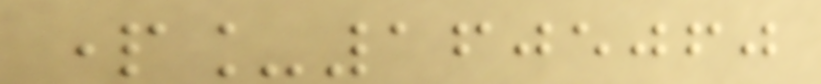part_1605060
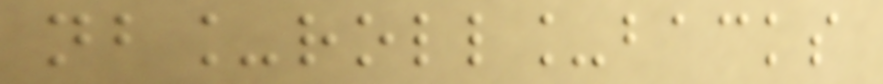nb_roll_backs
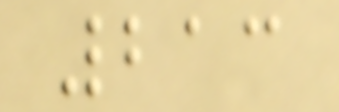213
